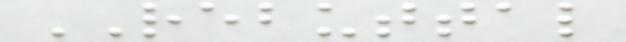REBUTTAL
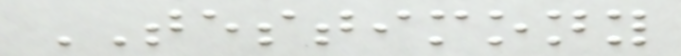TESTIMONY
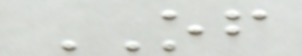OF
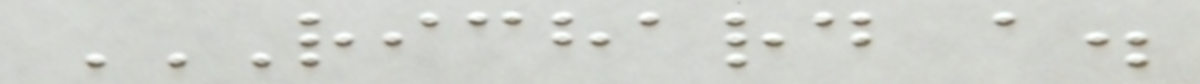RICHARD A.
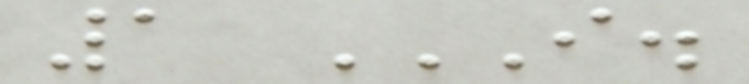1 I.
